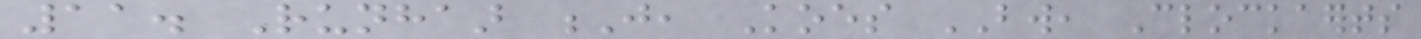11. Runhaar J, Koes BW, Clockaerts
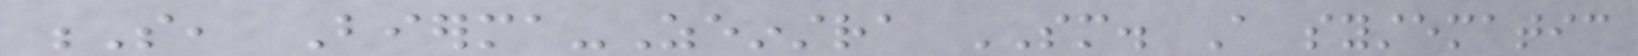S, Bierma-Zeinstra SM. A systematic
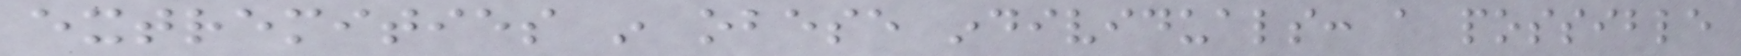extremities in obese individuals: a possible
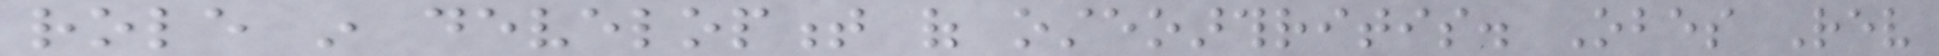role in development of osteoarthritis. Obes Rev
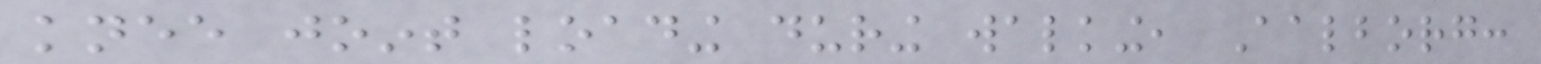knee joint loading during walking, Aalborg:
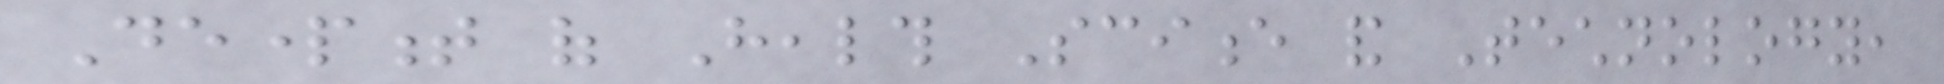Department of Health Science and Technology,
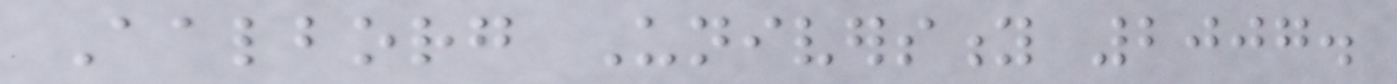Aalborg University 2007.
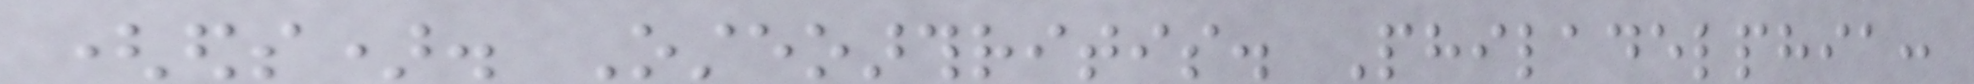(eds). Osteoarthritis. Philadelphia:
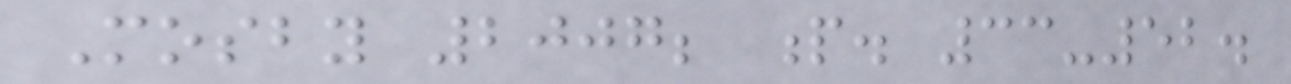Mosby 2007; p. 33-52.
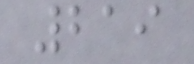219
